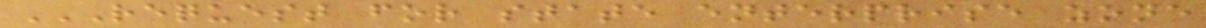REQUEST FOR STATE ENTERPRISE ZONE
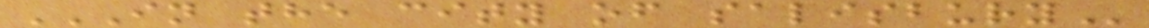IN THE CITY OF SALISBURY
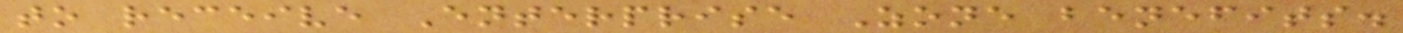to receive Enterprise Zone benefits.
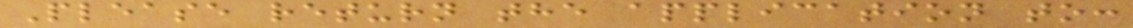Please return the application to:
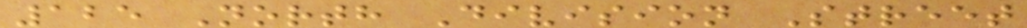125 North Division Street
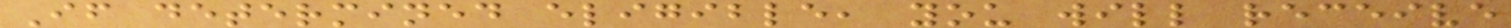If determined eligible, you will receive
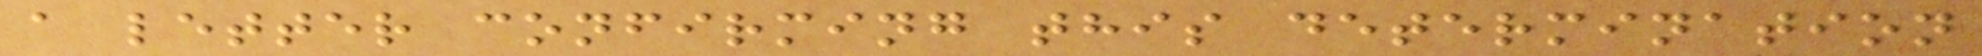a letter confirming this determination
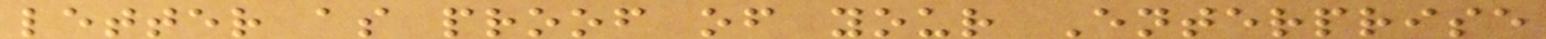letter as proof of your Enterprise
